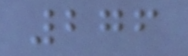276
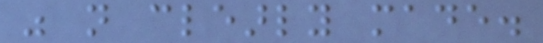was not clearly made.
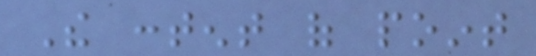The content of point
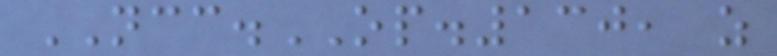NCC.OP.130, as
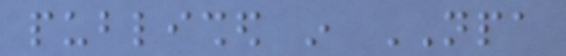published in NPA
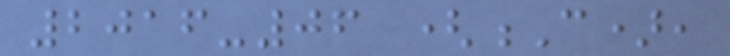2016-06 (C),
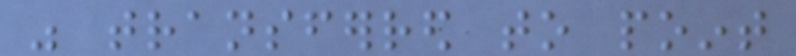was transferred to point
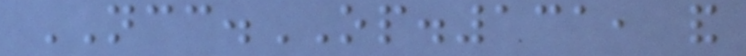NCC.OP.131, and
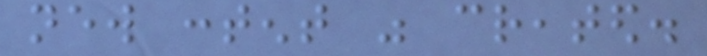new content was created.
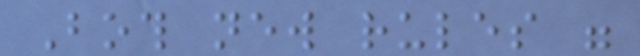Both new rules were
